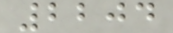2204
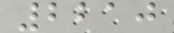2210
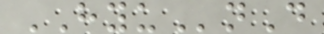HYUnD
